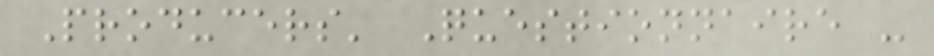Producers' Questionnaire -
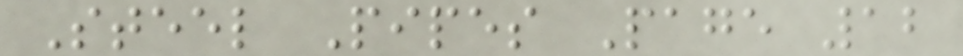Steel Pipes Page 12
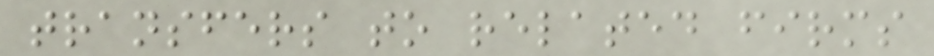transfers to related firms
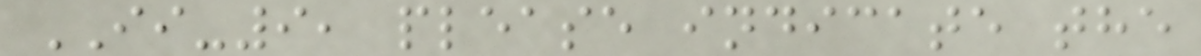II-9, please indicate the
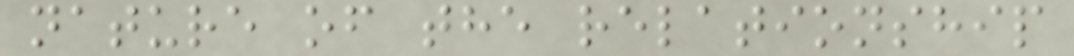nature of the relationship
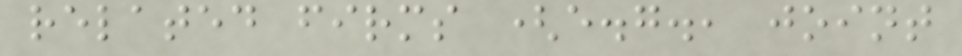related firms (e.g., joint
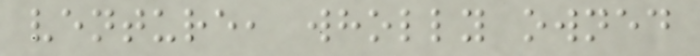venture, wholly owned
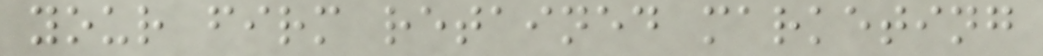your firm retained marketing
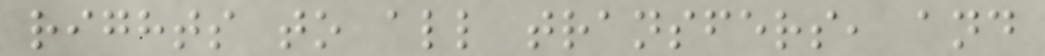rights to all transfers, and
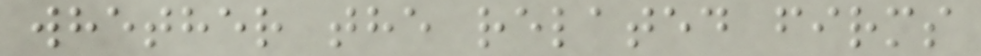whether the related firms
